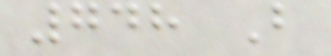748 B
